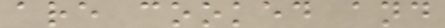are cooked and
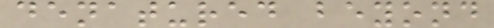denatured beyond
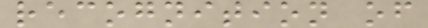recognition of
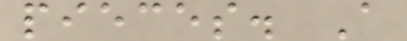pieces. A
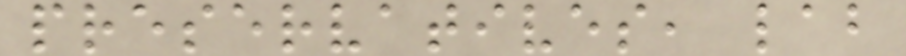preservatives, lab
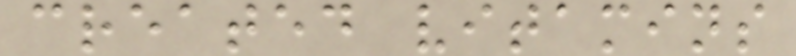created vitamins
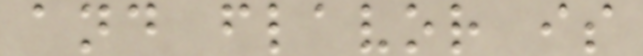and flavor is
